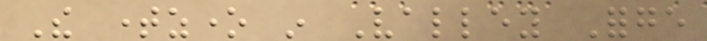The timezone in Valley Forge
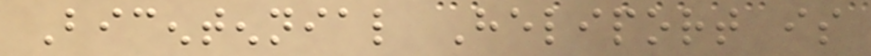Bicentennial Heliport is
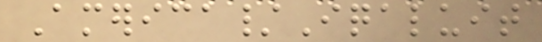America/Iqaluit
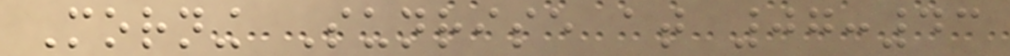Morning Sunrise at 07:43
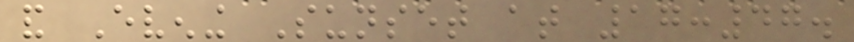and Evening Sunset at 17:47.
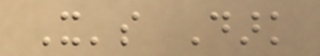It's Dark
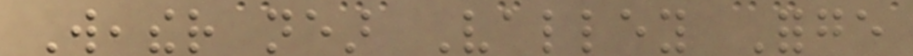Weather near Valley Forge
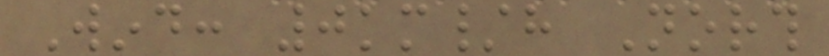Wind: 0km/h North
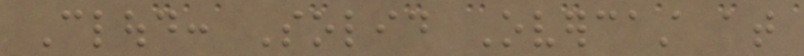Cloud: Solid Overcast at
